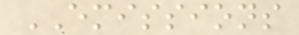EMISSIONS
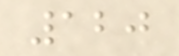120
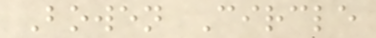Bowen Circle
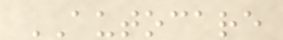AUTOCARE
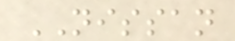NISSAN
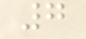7
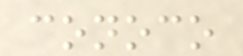conoco
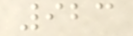923
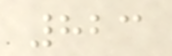823
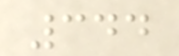344
